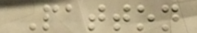Patton
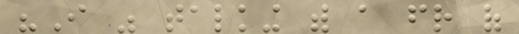"I was talking with a friend of
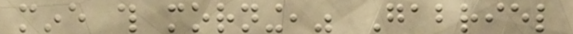mine this morning," Gabriel
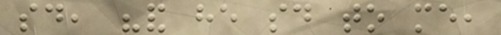said, "and he said to me,
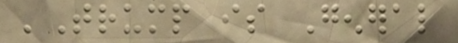'Trump is General
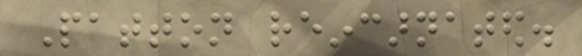Patton reincarnated.
